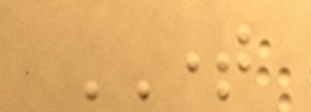TIME
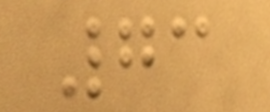73
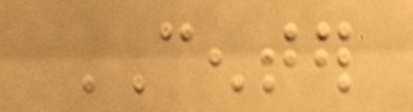CENTER
